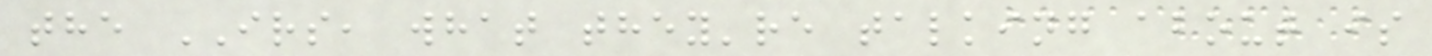the IRS, what they're talking about is
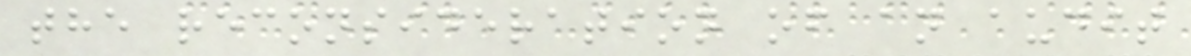the reconsideration of an audit
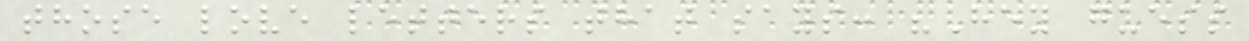those love letters that says: "Hey guess
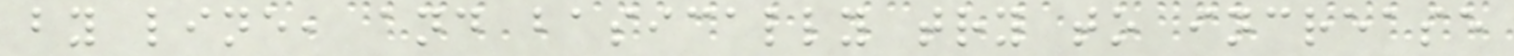by line, and basically try to increase
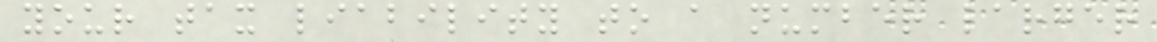your tax liability to a number larger
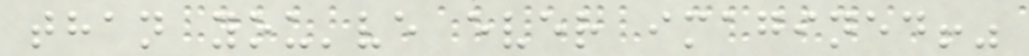than you've ever imagined!"
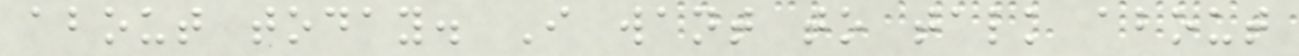about today. I want to talk about
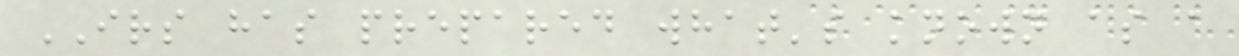IRS has prepared what's known as a
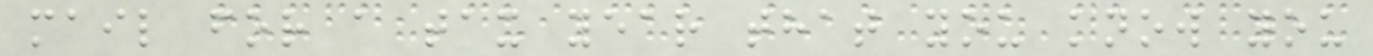mail for a tax year that you know you
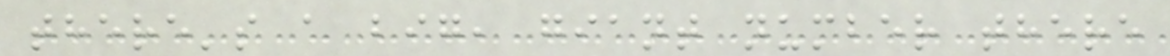there's a big, giant number there
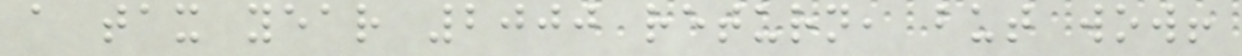a tax year 2000 return, but wow!
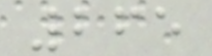265
